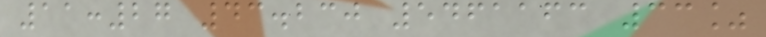11:27 43.230 5461163 33%
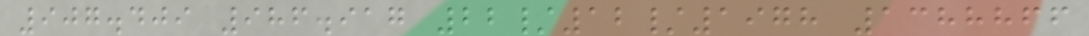907.409 986.917 22/12/1978 1388866
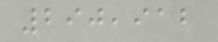290,912
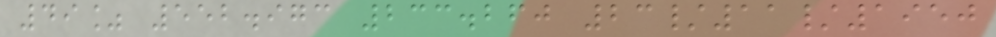49% 552.973 233.260 23/11/1950
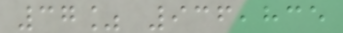37% 936,835
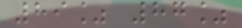89% 87%
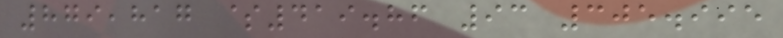879,817 $419.86 93 305.995
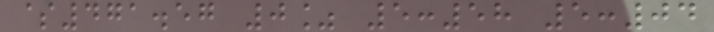$471.57 0% 5:58 5:04
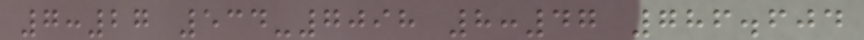7:27 534-7098 8:47 786.604
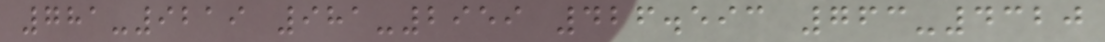781-9219 981-2959 426.593 763-4320
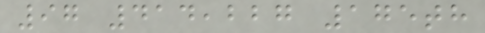97 414,227 175th
